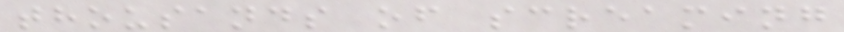thousands of screaming
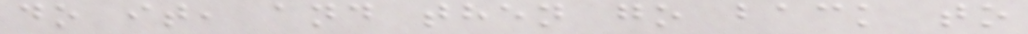do it, and then go back to
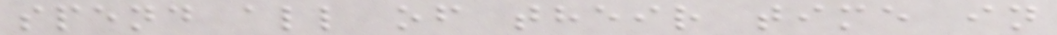spend all of their time in
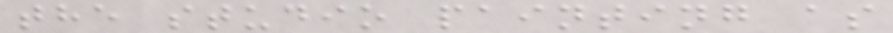the studio painting as
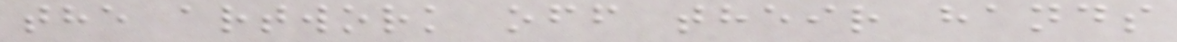the artwork off their hands
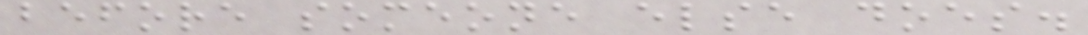before someone else does.
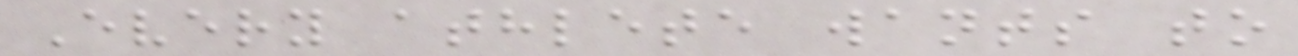Every athlete wants to
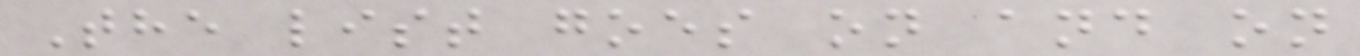The list goes on and on
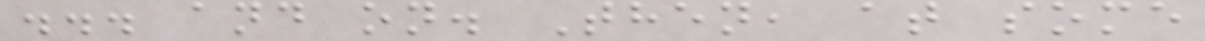... and on. Then, at some
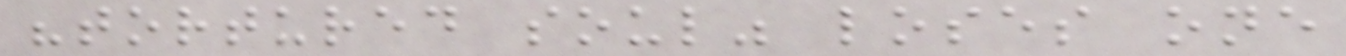"tortured soul" loses one
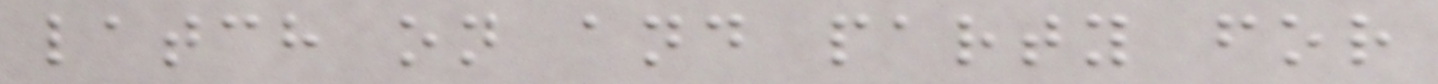latch on and party for
